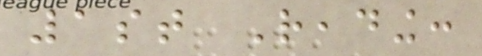1st Reading:
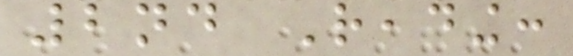2nd Reading:
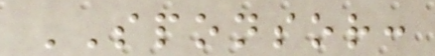SPONSOR:
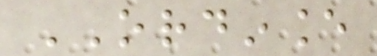ORDINANCE
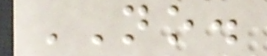NO.
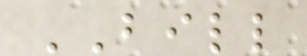BILL
